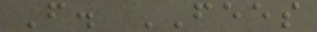F. FEES
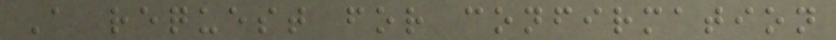A request for confirmation
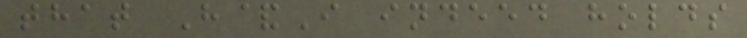that H&I indeed holds
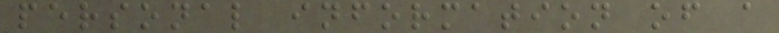personal information of a
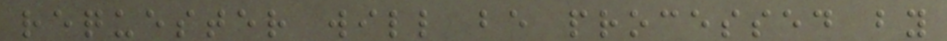requester will be processed by
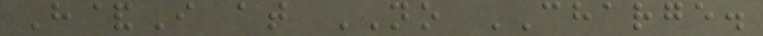H&I at NO CHARGE.
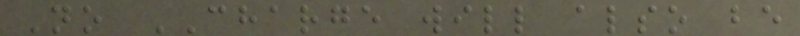No CHARGE will also be
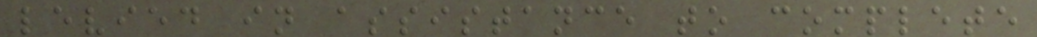levied in assistance to complete
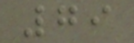79
